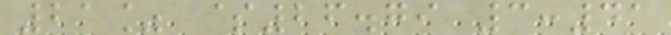21% $26.79 3:41
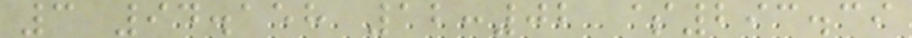3 94.158 12:02 $293.39
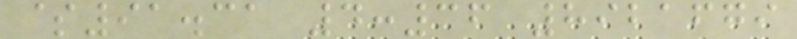$91.31 4:36 8921679
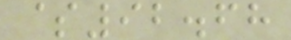$92.68
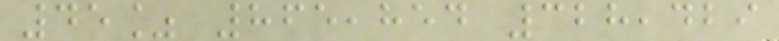45% 865,854 328,429
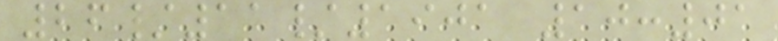26/11/1901 10:01
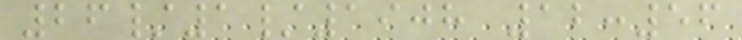26/1/1908 12:56
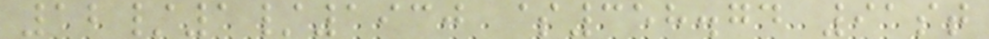12/1/1930 $358.74 91st
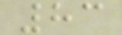83
